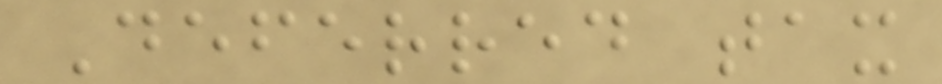Deferred tax
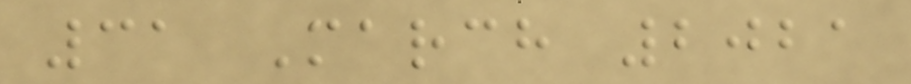31 March 2021
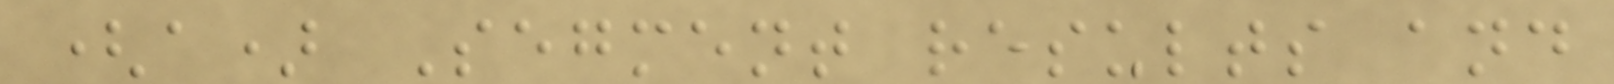(a) Segment results and
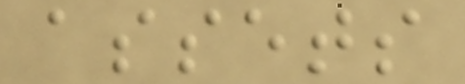assets
